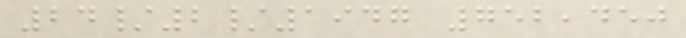24/2/1947 752,450
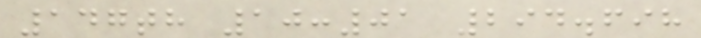147th 10:01 294.698
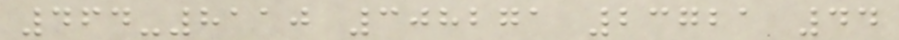464-8110 308271 23721 44
